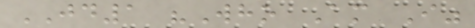JD1 "Who Am I"
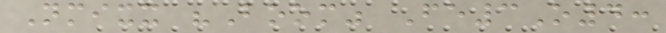Nmixx "Boom" Fe3O4:
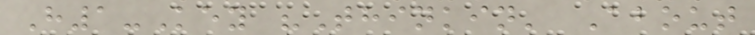H1-Key "Thinkin' About
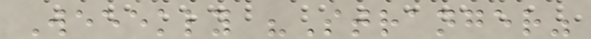Weeekly "Stranger"
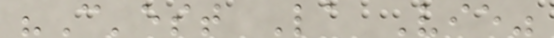"C'est La Vie"
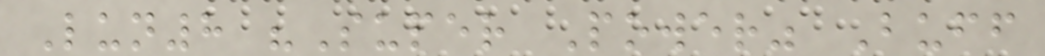Lun8 "Super Power" Buff
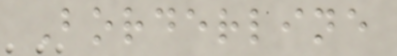Borderline
